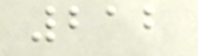212
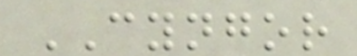CYNGOR
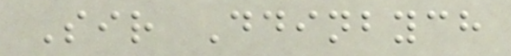Sir Ddinbych
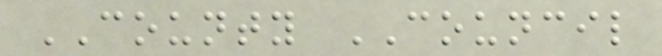COUNTY COUNCIL
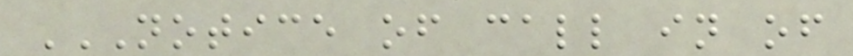NOTICE OF CALL IN OF
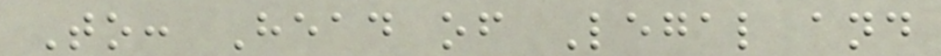To: Head of Legal and
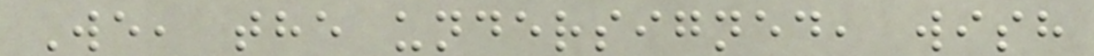We, the undersigned, wish
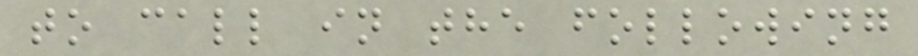to call in the following
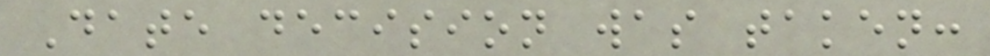Date decision was taken:
